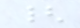{
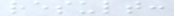result:
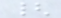{
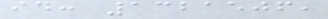id: 1321506,
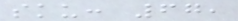sku: 67,
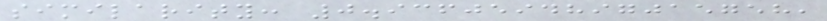similarity: 0.9360594897015758,
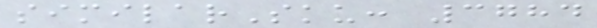similarSku: 3784
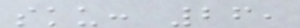sku: 26,
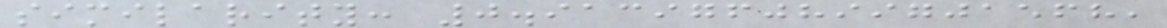similarity: 0.9139760899701568,
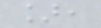],
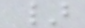}
